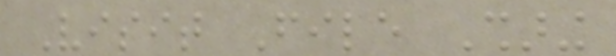Visit File Sharing
